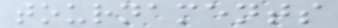tournaments
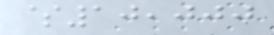$10,000
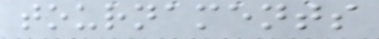tournaments
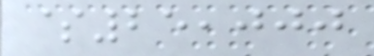$25,000
